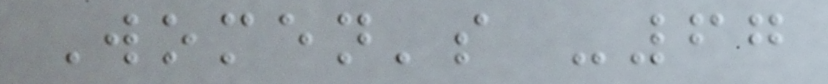Women's -67
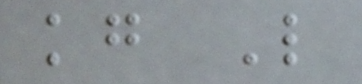kg L
